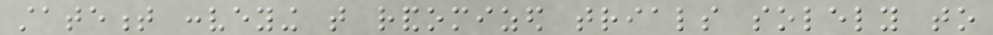statement conveying that randomized trials solely to
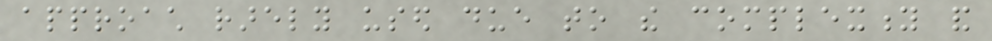approach rarely used due to the complexity and
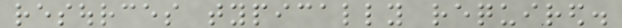resources typically required.
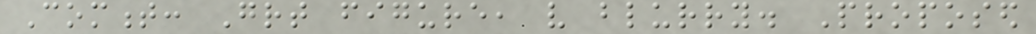Comment: Great figure, very blurry. Proposed
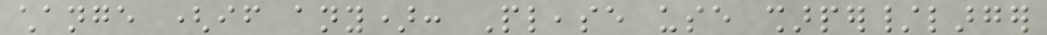change (if any): Please use sharper/larger
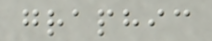graphic
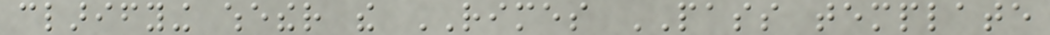clarifying whether the RIMES PASS template
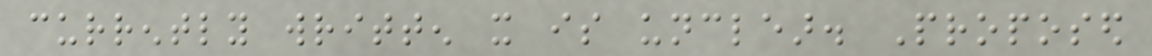currently written it is unclear. Proposed
